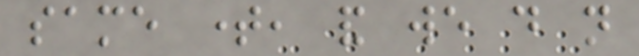same time, and we do not
